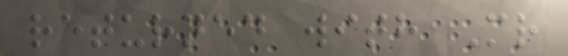returned with Mr
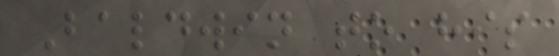Baldwin to his
